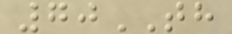70TH
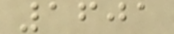1601
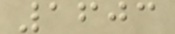1603
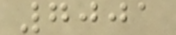7001
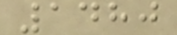1480
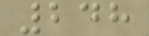248
